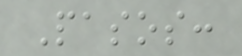Pasos:
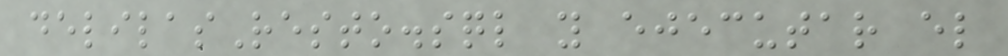delilasResto.sql y ejecutar el
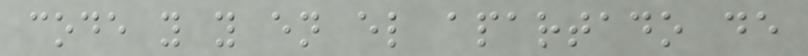code y y en el apartado de
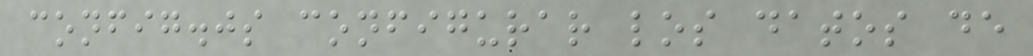config.js configurar los datos de
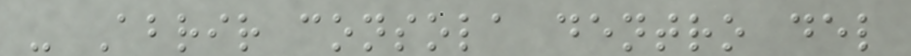- Abrir consola dentro del
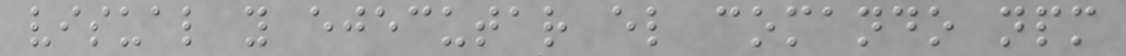visual y ejecutar el comando npm
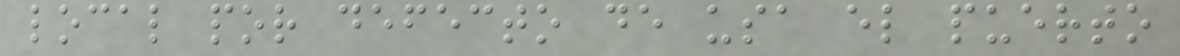local por defecto de usa el puerto
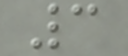3
